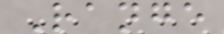Range
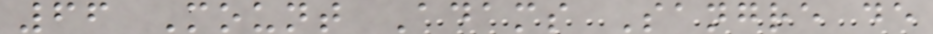66 Mount Adams Sangre de
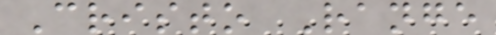Cristo Range
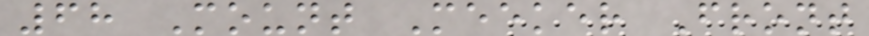68 Mount Meeker Front
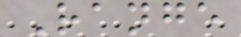Range
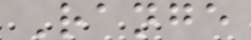Range
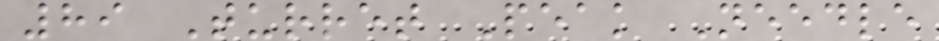89 Turret Peak Needle
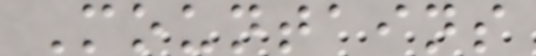Mountains
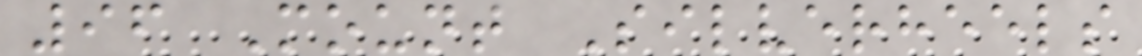96 Mount Silverheels
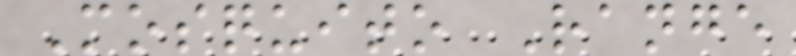Mosquito Range
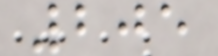205
